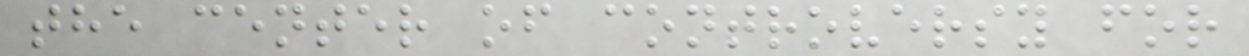the center of controversy for
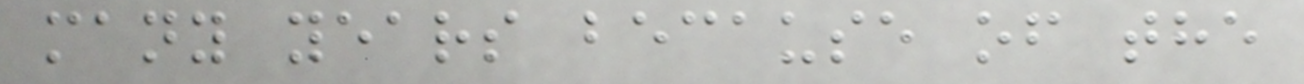many years because of the
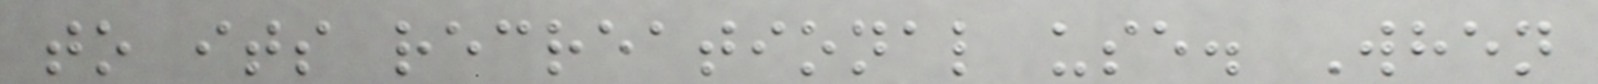to its recreational use. When
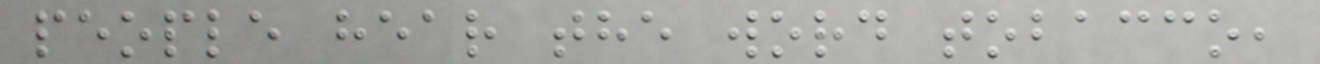people hear the word tobacco,
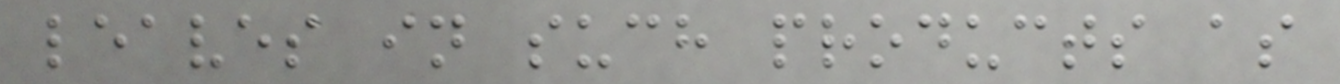leaves in such products as
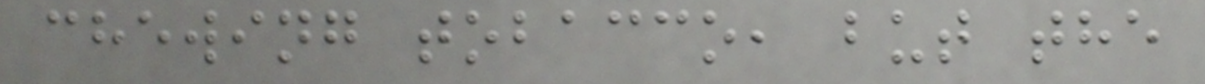chewing tobacco, but the
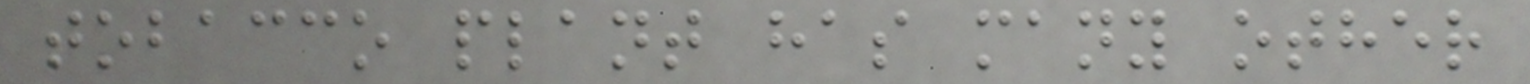tobacco plant has many other
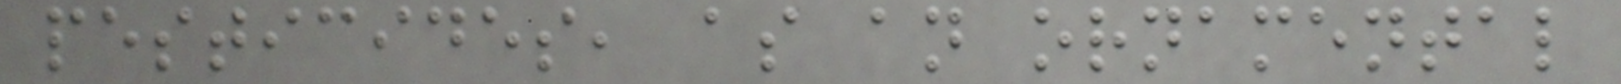pesticides, as an ornamental
